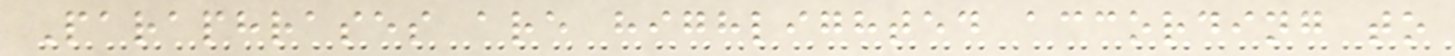Paraphrases are highlighted according to
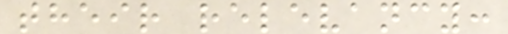their relevancy:
